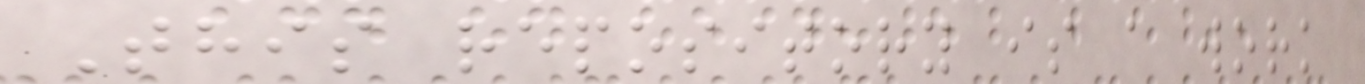This repository is a work
